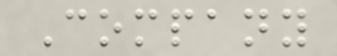Company
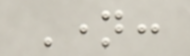Name:
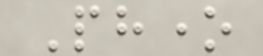Phone
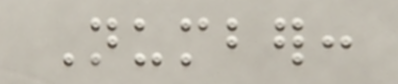Number:
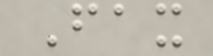Fax
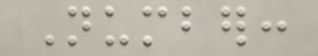Number:
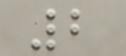2
